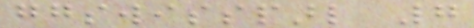ggswissparl 7
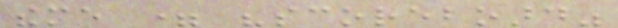theme = "scoreboard"
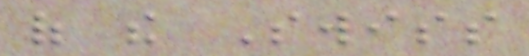of the Swiss
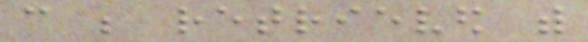can be retrieved with
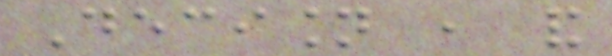Decision , and
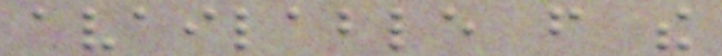available from the
